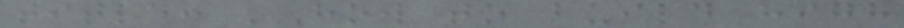title: 'How to build high
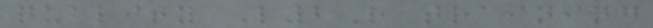quality L2R training
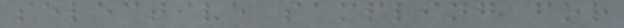selective sampling for
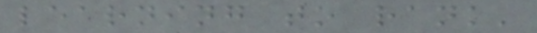learning to rank'
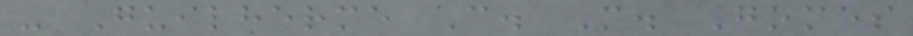- Guilherme C. M. Gomes
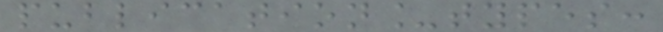publication_types:
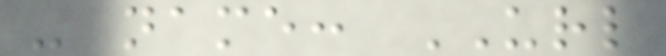- name: URL
